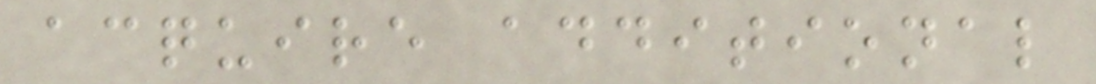acquire additional
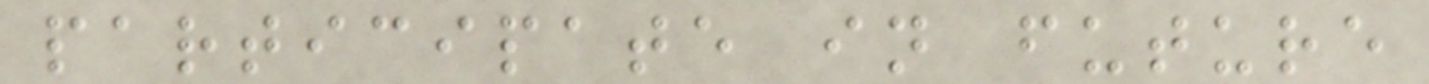participate in future
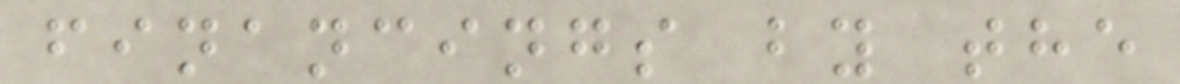financings by the
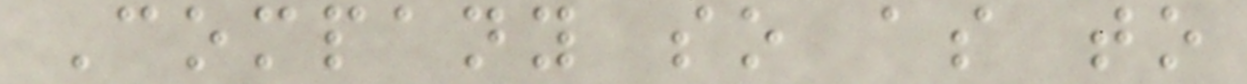Company so as to
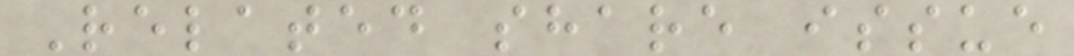Related share issue
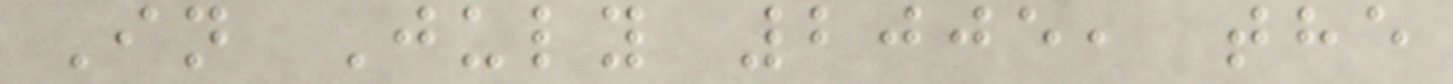In July 2005, the
